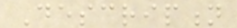Description
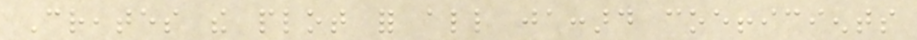Creates the plot for all jaccard coefficients
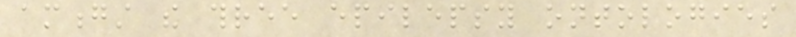amongst the three epilepsy ontologies
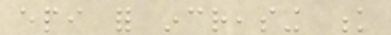epi for increasing k
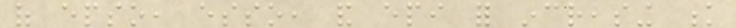of epso, esso, and epi for increasing k
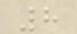8
